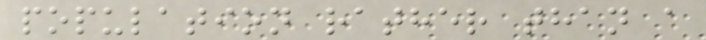population rather than a
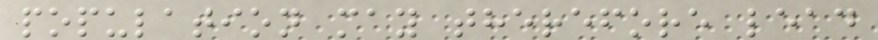population may therefore lead
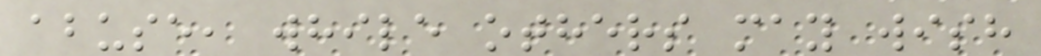abuse, while others may wish
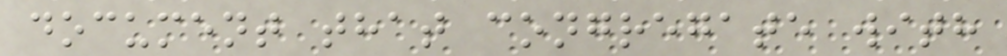document that congregate with
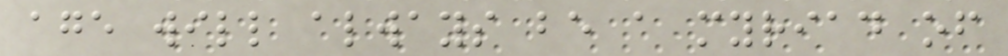age will always be a myriad of
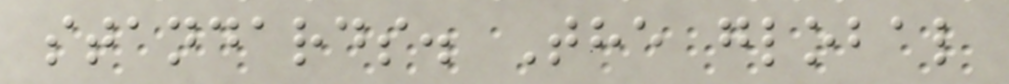standards. The global
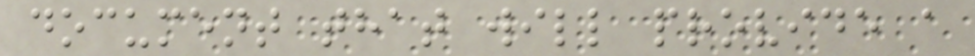document that will provide a
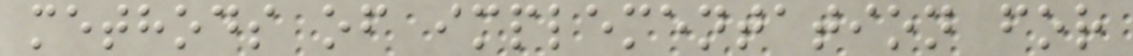methods of implementation for
